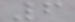6
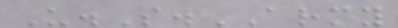U.S.ARMY
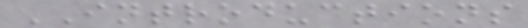INTRODUCTIONS
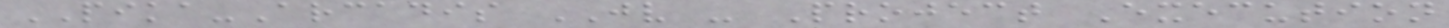PIKA-Arcadis JV - Project Execution
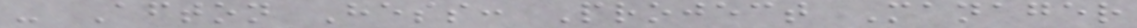- Afton Hess: Project Manager
